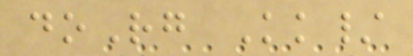doRg Kk/
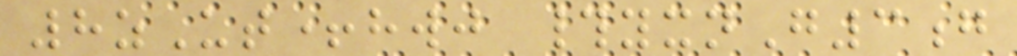8zUt+hwj #yxnG3g
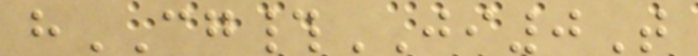hCG#JI0T
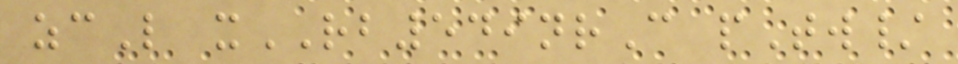zcL xRB549nrC pTw/
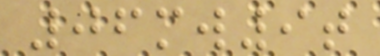06mw9t
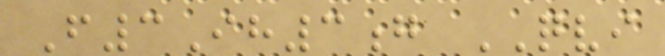F3Ih3g QVI
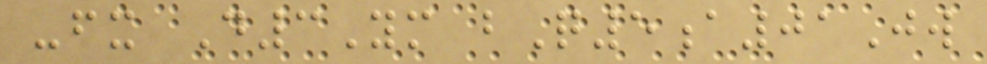-fx D3Ym bQ5a01Jw
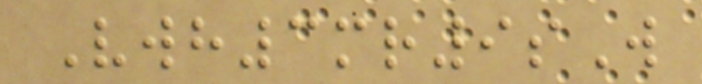Vwh3mr9sW
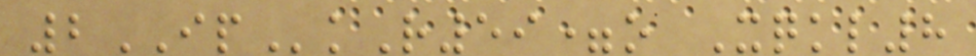2IPkR59=o Xqkl8
